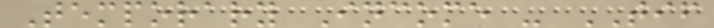Temporary Income - TIF
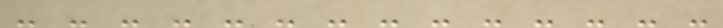- - - - - - - - - - - - - -
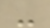-
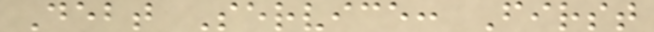Debt Service: First
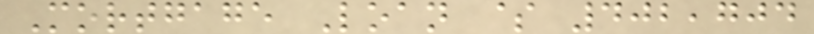Mortgage Loan $ 402,704
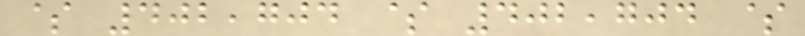$ 402,704 $ 402,704 $
